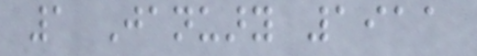1 January 1911
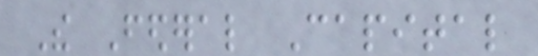The Federal Capital
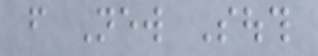from New South
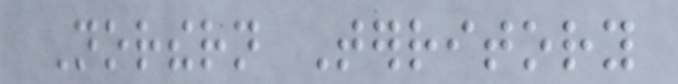Northern Territory
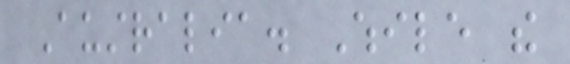Australia. While the
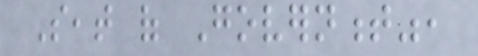Seat of Government",
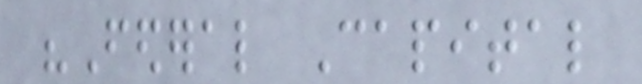"Federal Capital
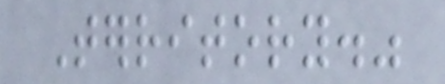Territory."
